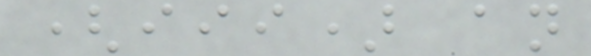(iii) an
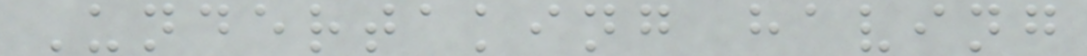Undertaking having
